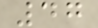47
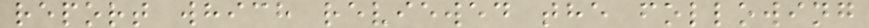report which reviewed the following
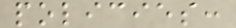policies:
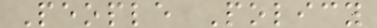People Policy
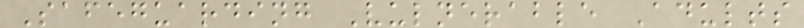Safeguarding Vulnerable Adults
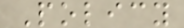Policy
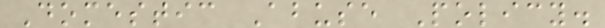Domestic Abuse Policy.
